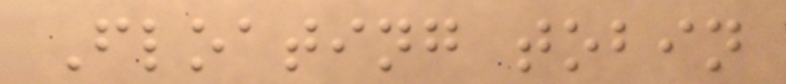Floating tobin
